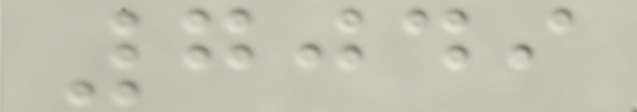7049
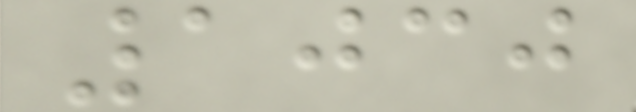1030
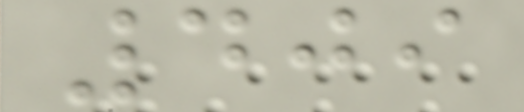409
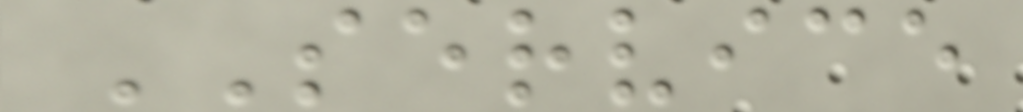SERVICE
